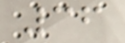36
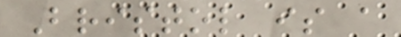Bristol is a
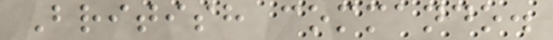British commando.
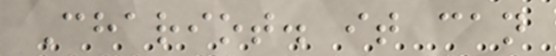Chariot. it can
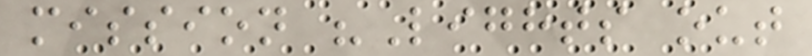mission "Lights out
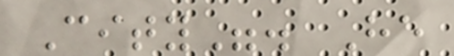City". He
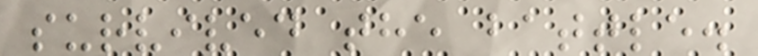survived the battle.
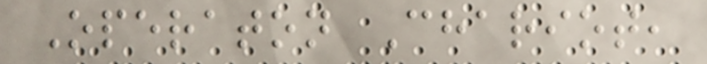Operaton Chariot,
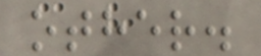other.
